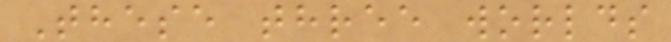These three worlds
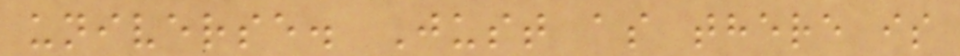universe. Just as there is
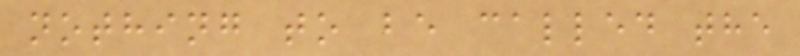nothing to be called the
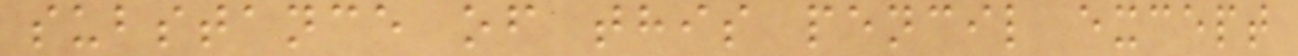substance of this pencil except
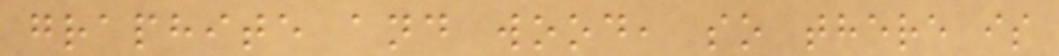graphite and wood, so there is
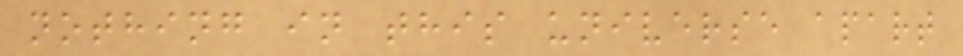nothing in this universe apart
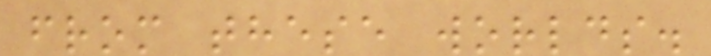from these worlds.
